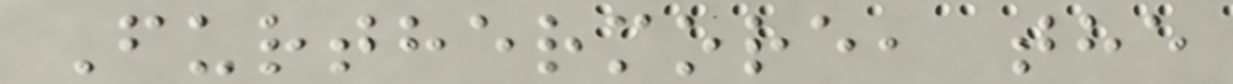Furthermore, the
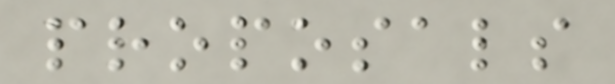proposals
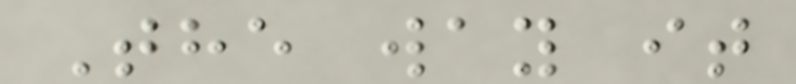The way it
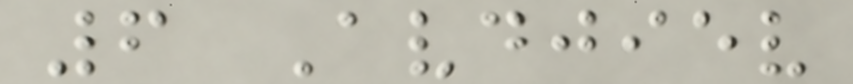6 Avdjiev
